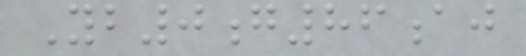Yb0g86aj
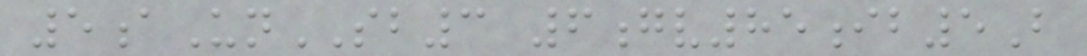5aUnSB3 6gv85ib5B
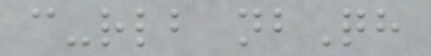c-rlb nbQh
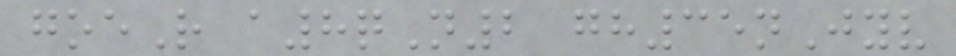goeR a8qN2 gh35nJyv
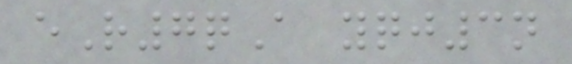eR7qA yqj3n
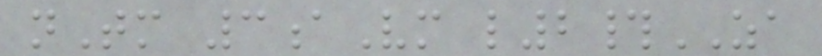nTm 3aVm l2#ZA
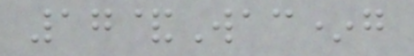17&Wac*g
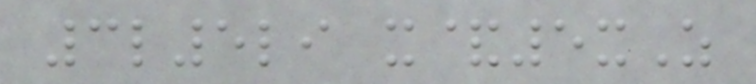3l5li x&5xZ
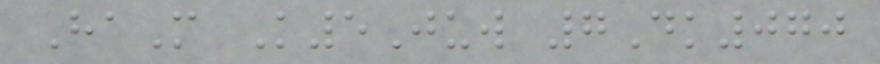HaM K5Juw 7Dk070
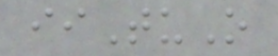iiTuO
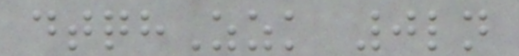dtqhZzk 0ln
